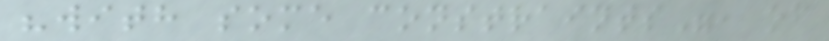"with some constraints", of
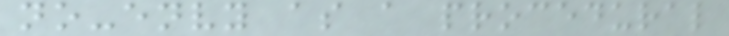no-envy as a procedural
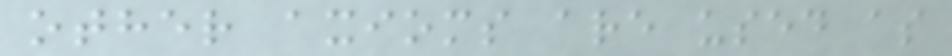other axioms are used as
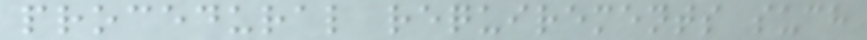procedural requirements such
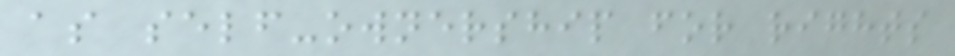as self-ownership for rights
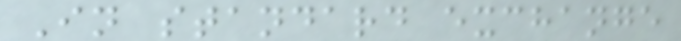In standard exchange
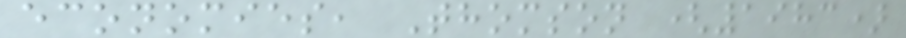economies, Thomson (1983)
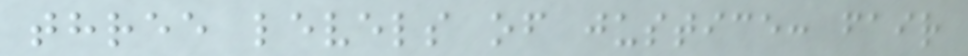three levels of justice: fair
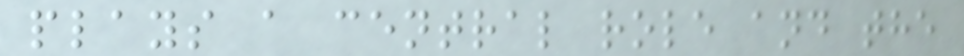plays a central role and the
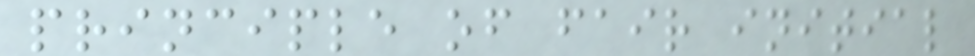principle of fair initial
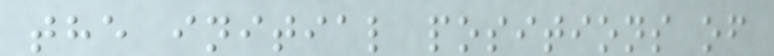the initial positions of
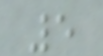5
